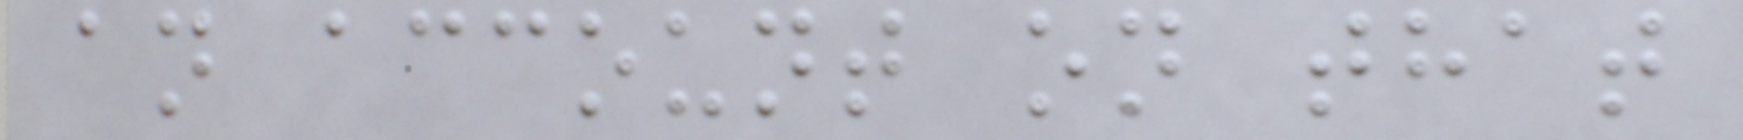an account on that
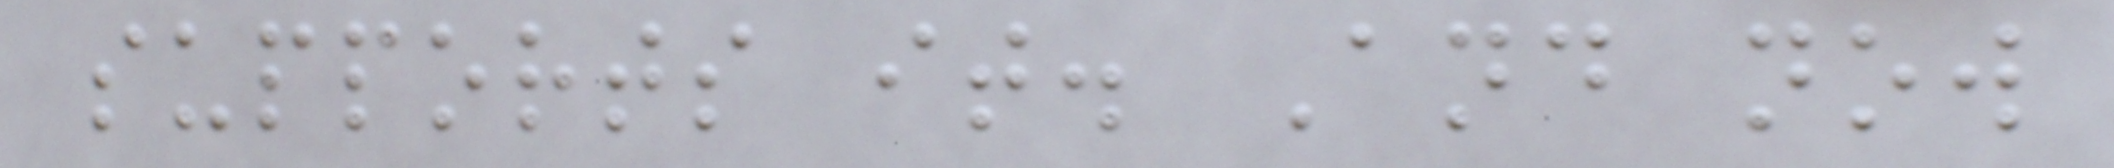supports it. And now
